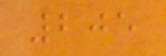205
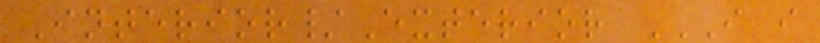Interior/Exterior I I
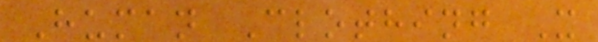Human Clothing X
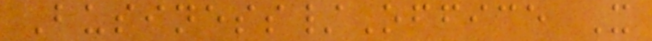Business/Office X
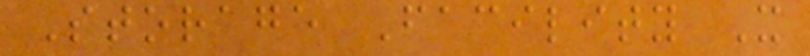Storage Facility X
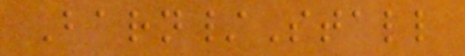Barn/Stall
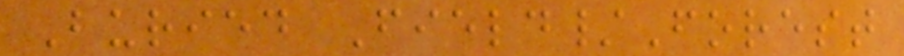Buried Field/Forest
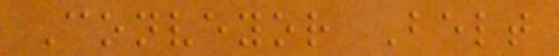Conveyor Belt
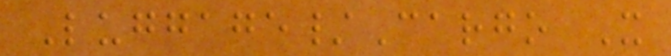Luggage/Cargo X
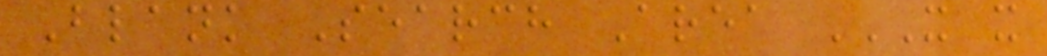Blank Search Area X X
